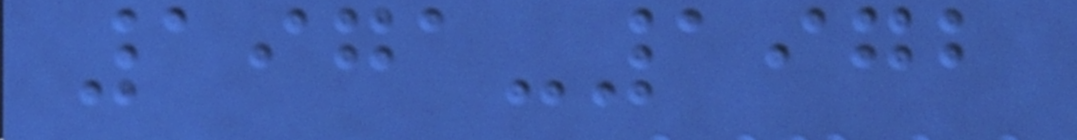1971-1972
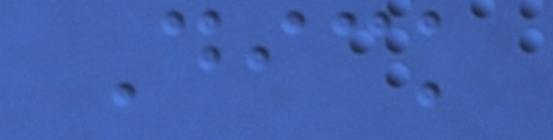Dick
